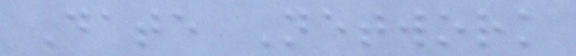Date Network
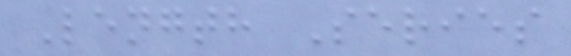Length Series
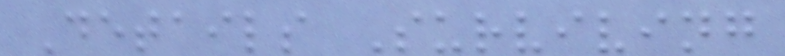Details Surviving
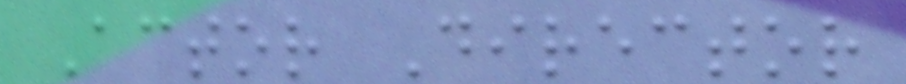Actor Director
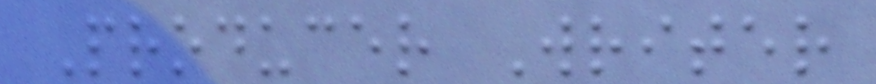Producer Writer
